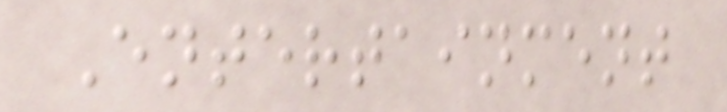Entertainment
